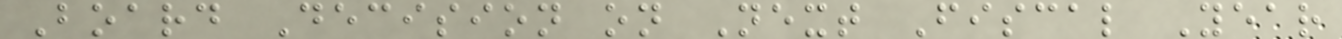Board Decision on Next Fiscal Year
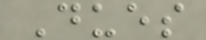Dues
